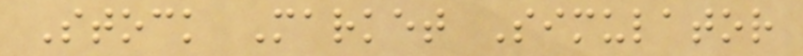Stock Market Simulator
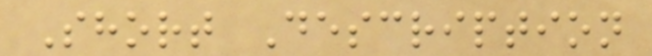Short Description
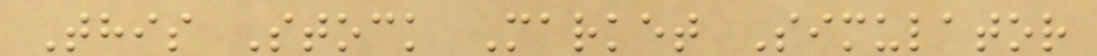This Stock Market Simulator
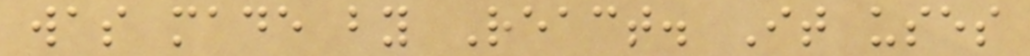was made by React. It uses
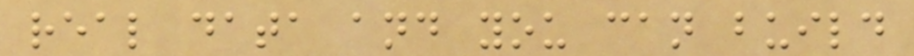real data and you can build
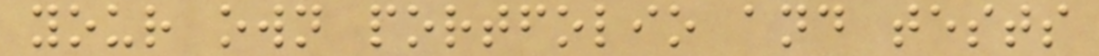your own portfolio and tests
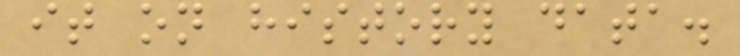it on history data.
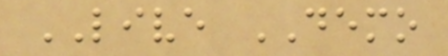LIVE DEMO
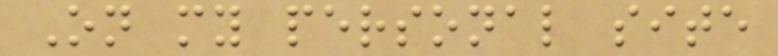On my personal site
